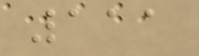111
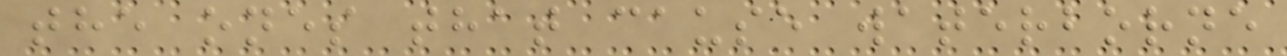the ones that cause waterborne
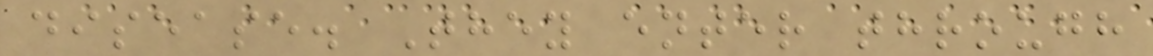disease. They enter through
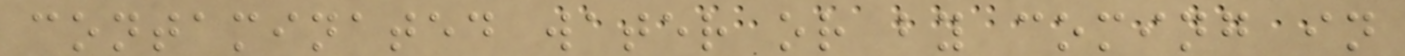contaminated water or by coming in
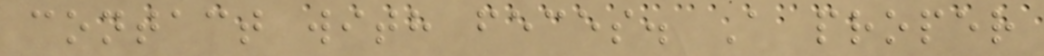contact with feces. A proper
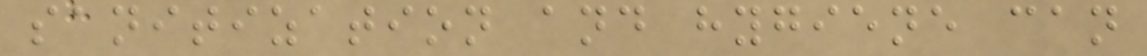sanitization and hygiene can
